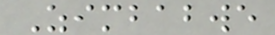Zimbabwe
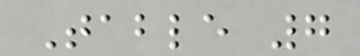Table 7
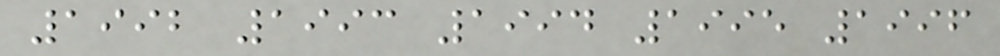1992 1993 1994 1995 1996
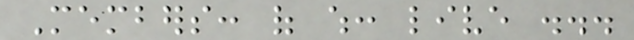Members: of which: live ...
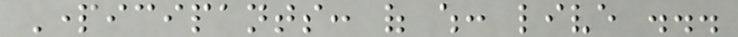Participants: of which: live ...
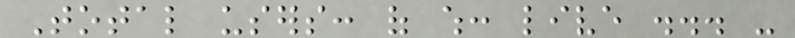Total users: of which: live ... -
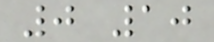0 10
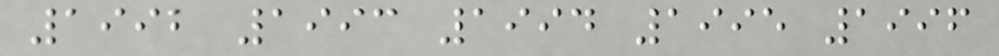1992 1993 1994 1995 1996
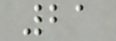21
